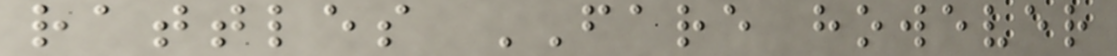rattles FARE however
